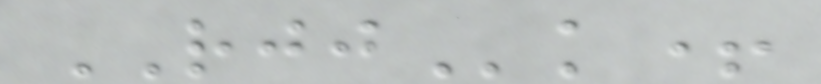RJJk+
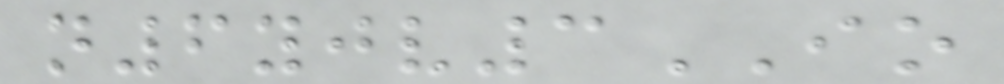n6yjv3IO
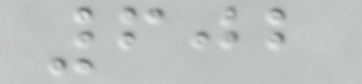602
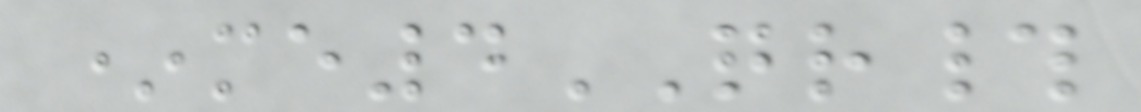*me4QR#
